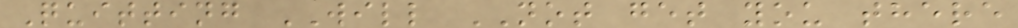Quitting WILL NOT get you there
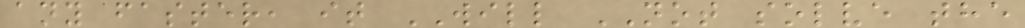any faster, it WILL NOT solve the
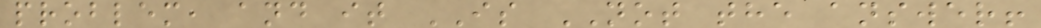problem, and it IS NOT the answer!
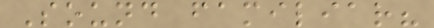Sound familiar?
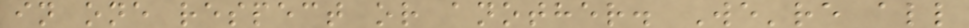in one respect or another. We're all
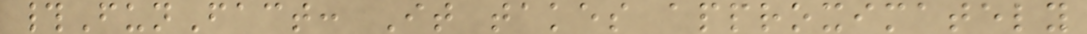#FunFact: It takes approximately
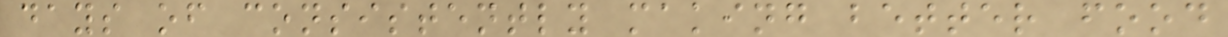days of consistently making better food
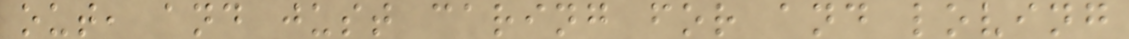out, and just caring for and loving
